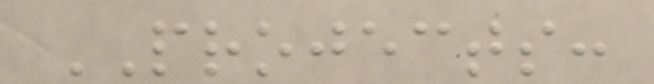PROJECTS:
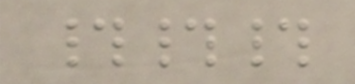###
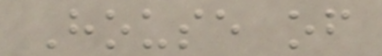House of
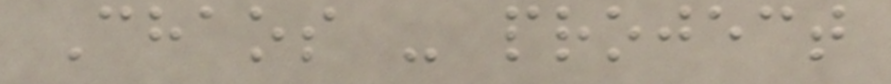Chaos - project
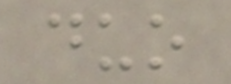duo
